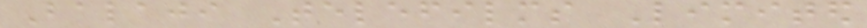Balaji Telefilms Limited
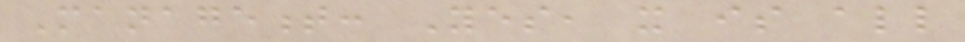Management: Yes, it is all
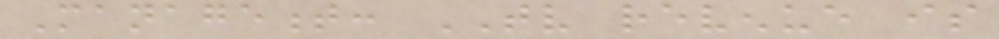Management: TV revenue is
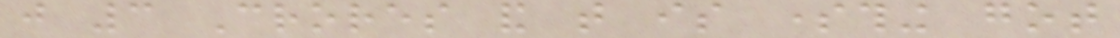just 3 Crores and that is something got
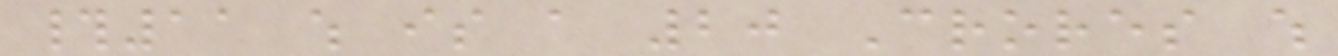#11 which is a 20 Crores which
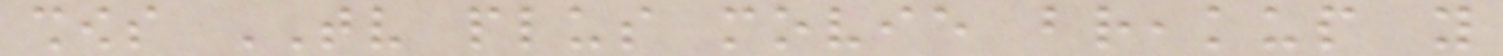shows TV plus movie breakup you
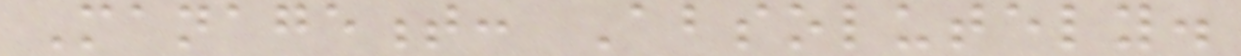Management: Absolutely.
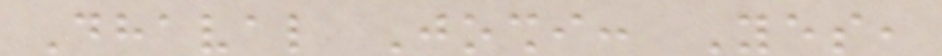Dhaval Joshi: Yes,
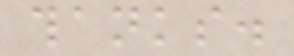thanks.
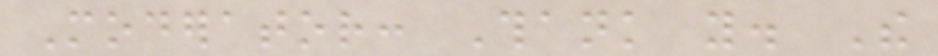Moderator: Thank you. The
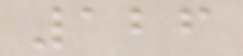126
